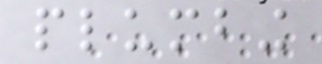plumbing
